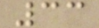33
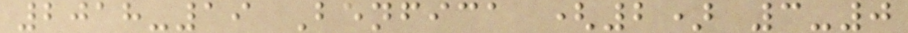2018-19 Benfica (2) 3-0
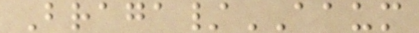Braga/AAUM
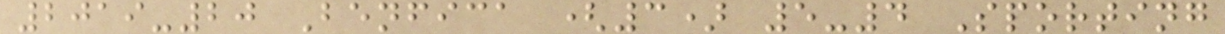2019-20 Benfica (3) 5-4 Sporting
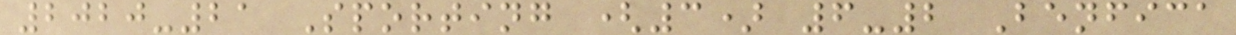2020-21 Sporting (3) 6-2 Benfica
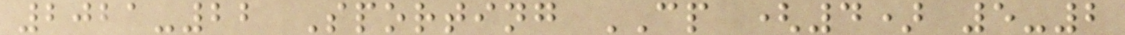2021-22 Sporting CP (4) 5-2
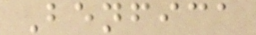Benfica
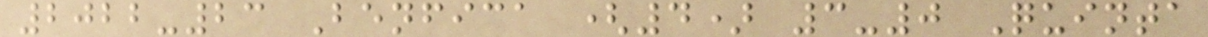2022-23 Benfica (4) 3-0 Quinta
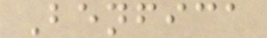Benfica
